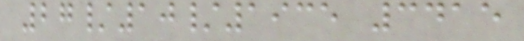27/10/1935 3415
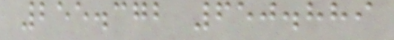255.372 650.889
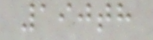190th
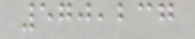570,237
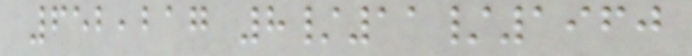652,217 8/11/1960
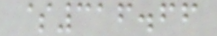$316.66
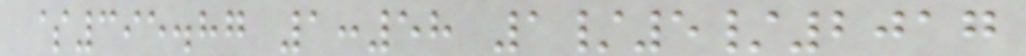$395.87 1:58 1/5/2017
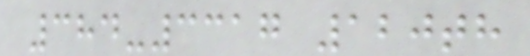384-3317 120th
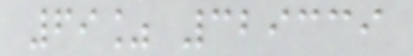69% 329339
